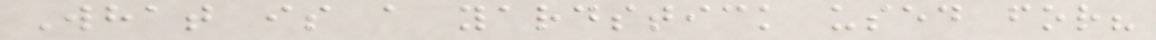What is a yardstick used for?
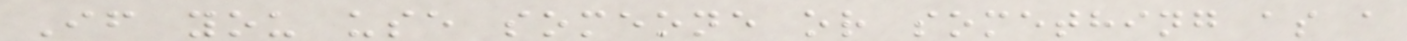If you use someone or something as a
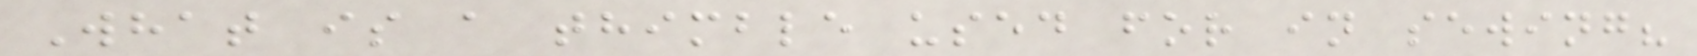What is a thimble used for in sewing?
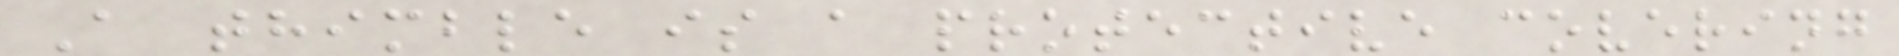A thimble is a protective covering
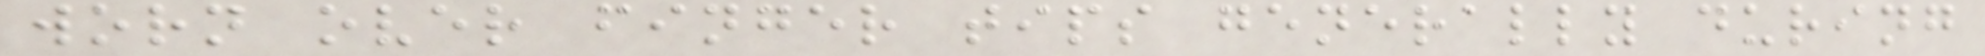worn over finger tips generally during
